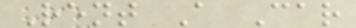Rent A Car
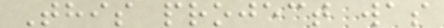This project was
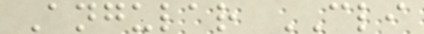Angular CLI
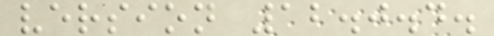version 12.0.4.
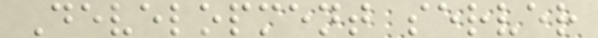Development server
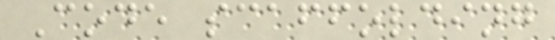Code scaffolding
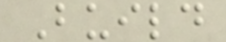Build
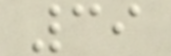39
